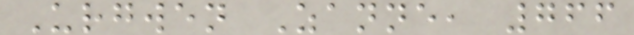Urgwen Zanne, 766
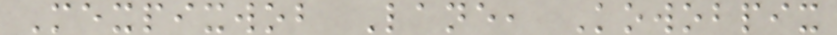Mexpixwob Lane, Kowobpix
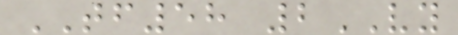TF58 2VY
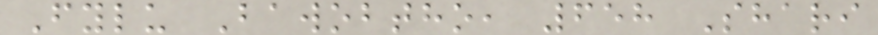Fylu Bawobtho, 658 Shari
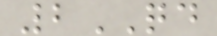2QD
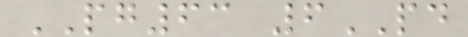PG63 6PD
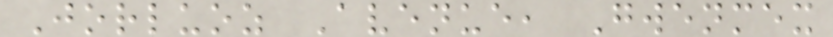Jorluoz Avenue, Gwenmex
